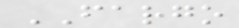FARGO
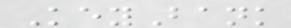KeyBank
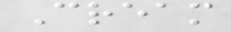Cream
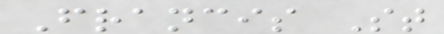Francis St
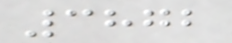3872
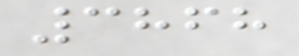3868
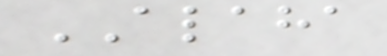ALAHA
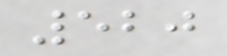520
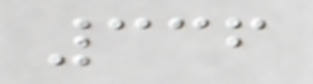336
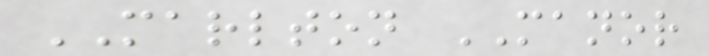MARLTON MANOR
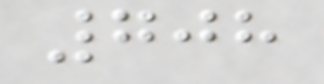708
